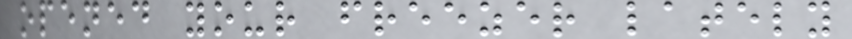opened your freezer lately
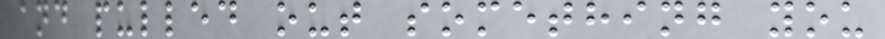and pulled out something you
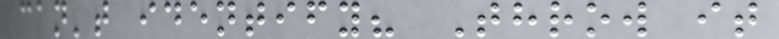can't identify? Throw it
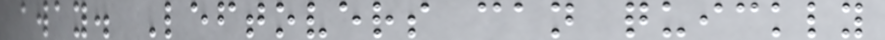away. Leftovers can quickly
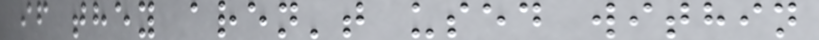if they aren't used within
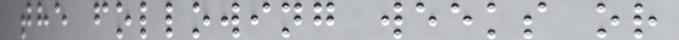the following weeks or
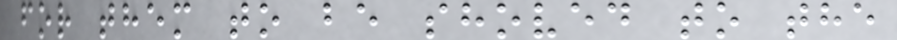for them to be shoved to the
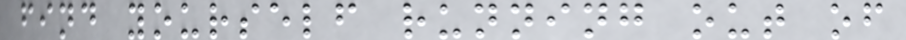find yourself running out of
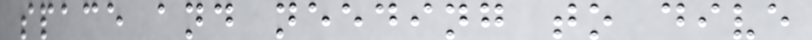space and needing to dive
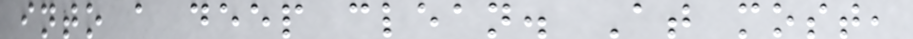into a deep clean. At most,
